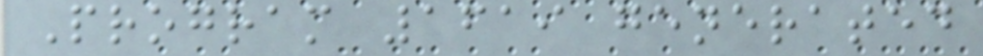Program 1619 generated
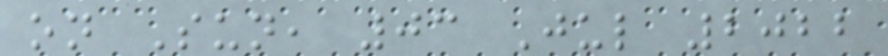on Sun, 03 Jul 2022
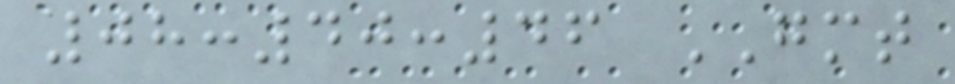08:40:46 GMT
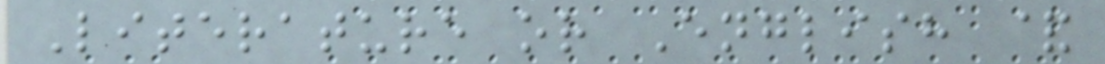Literature or English &
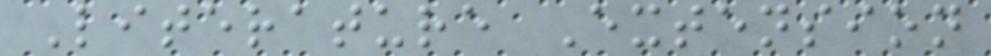Literature Extension
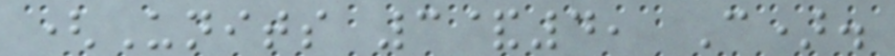(Units 3&4, C).
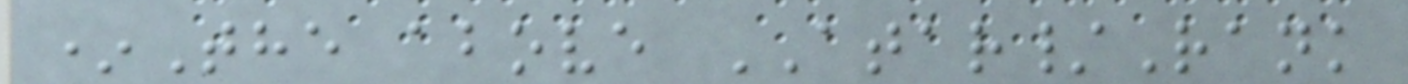*The above ATAR/Rank
